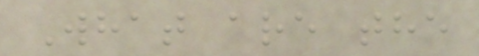What are the
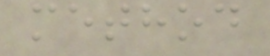method
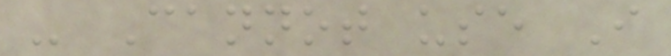- Cannot use I
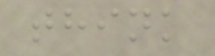think
